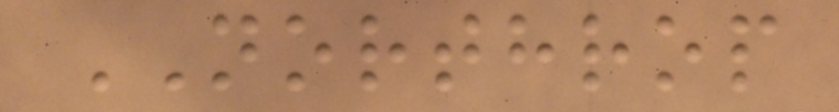NORTHROP
